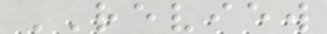REVIEW
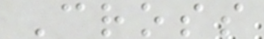Cross
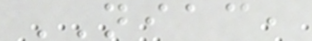NIAC,
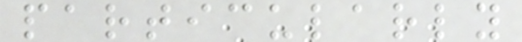particularly
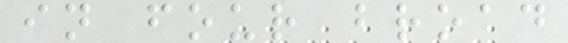in four broad
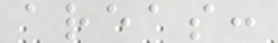areas:
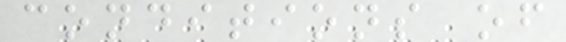conditions of
